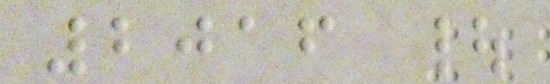2016 |
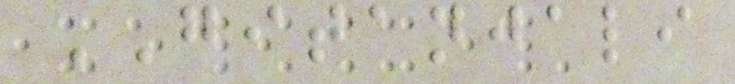GITANJALI
